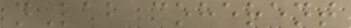nLab coherent
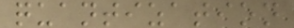quantization
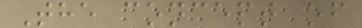The concept of
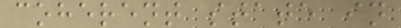coherent state in
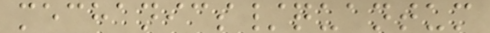mechanics/quantum
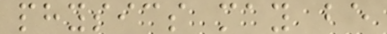physics may be
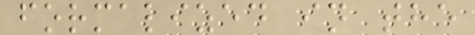formalized in the
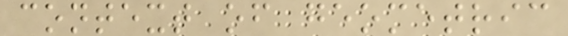context of geometric
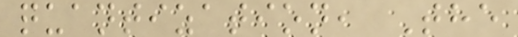quantization, The
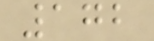172
